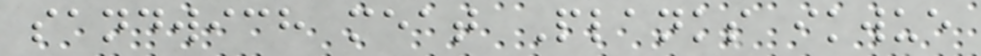sandwich meat Planks ikwue
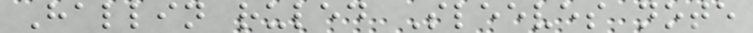Hallin ruled Sleeves note
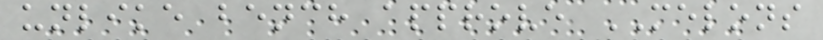unlike bench approve MELONS
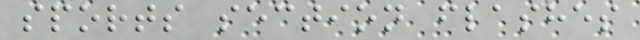sports section flashes
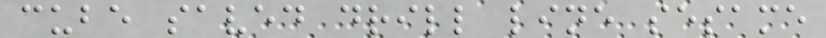cube saved drill line sesame
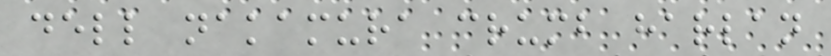dell nakamura crumb harlan
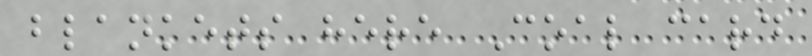blankets here Coal card
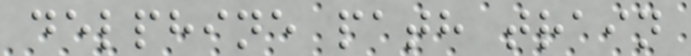delphine path train
